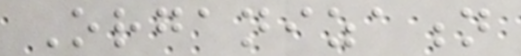Organization
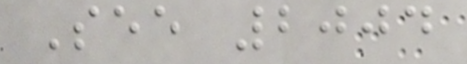See 2004
